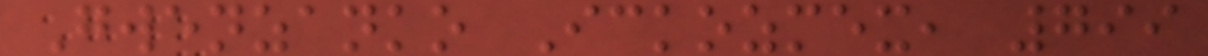Gwenzanko Ickozmex, 799
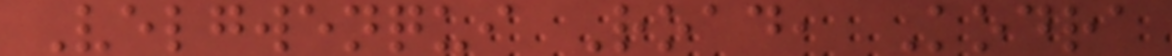Velgwenqui Road, Kodra
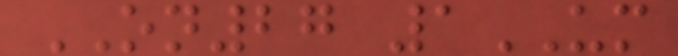ON27 1UM
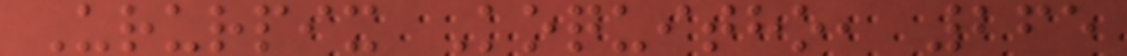Ururpix Koquitho, 265
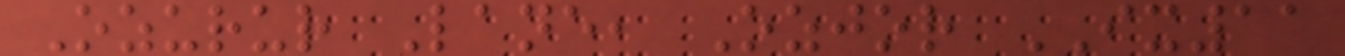Ozurur Lane, Ozjor IX11
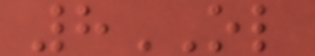8OL
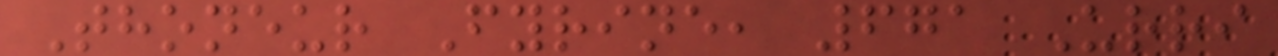Thoneur Fyrine, 671 Urri
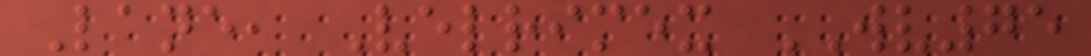Lane, Velrimex WV75
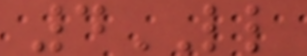4LL
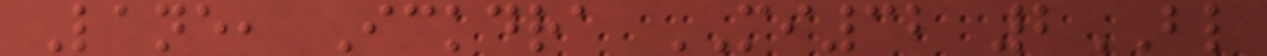Lane, Ickdra MI32 2BL
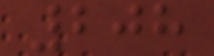208
